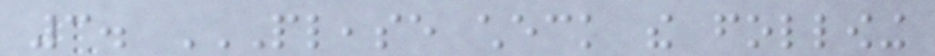3. PLEASE CHECK THE FOLLOWING
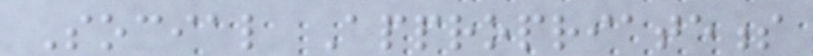Social Appropriateness
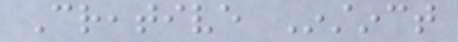Creative Instinct
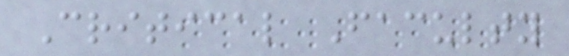Critical Faculty
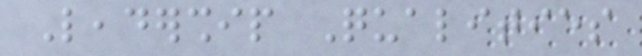Leadership Qualities
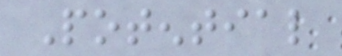Potential
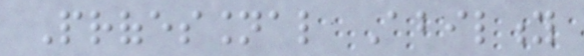Professional Ability
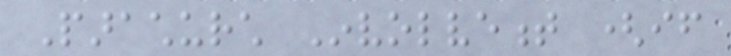Parachurch Involvement (if
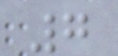7
